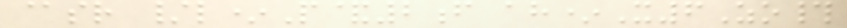@sr /l*P&2f ah*X6Zo#
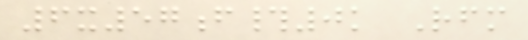6x57f#0k Rfm
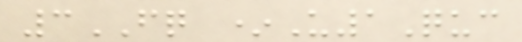3FQ *U1Quc
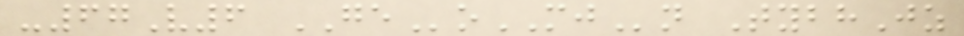-67V6 GEoMJn TybhJz
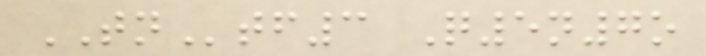TNtf3 Q5n7o
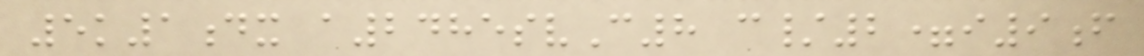5k1dx a2485svC8 c/2=i9f
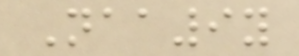Naa9y
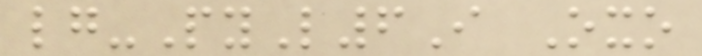lg-PyL6I Oxo
